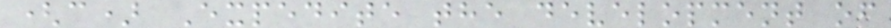(c) Expedite the development of
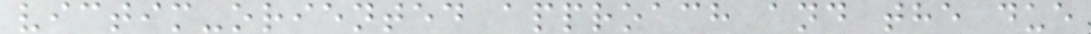victim-oriented approach and the due
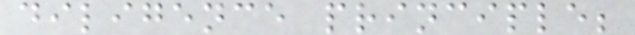diligence principle;
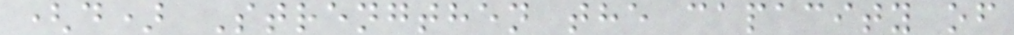(d) Strengthen the capacity of
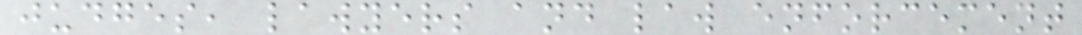judges, lawyers and law enforcement
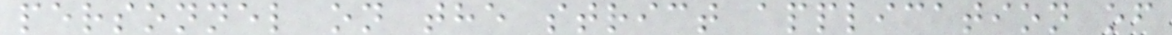personnel on the strict application of
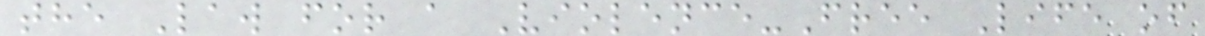the Law for a Violence-Free Life of
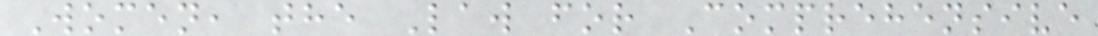Women, the Law for Comprehensive
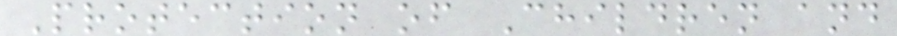Protection of Children and
